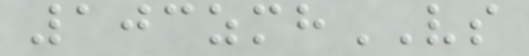103zmhVS
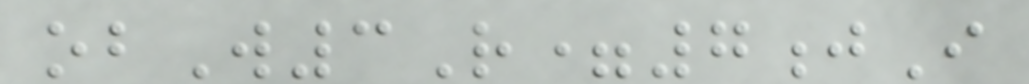obW3R=7jI
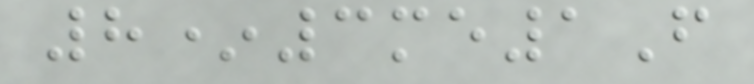8*3me1F
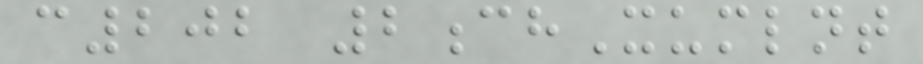c202 2chXumlnt
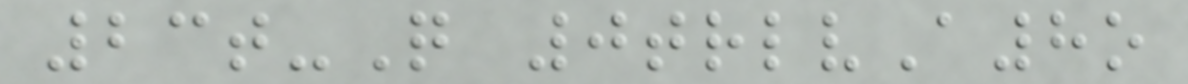23t-Q 0trlvA8o
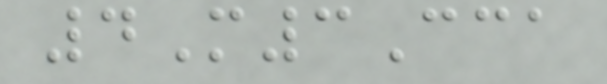4M3Cca
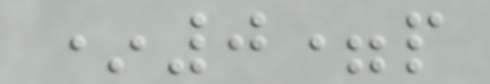*0=p
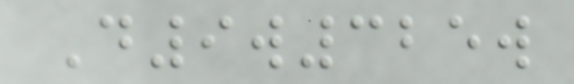D9w325w
